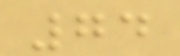74
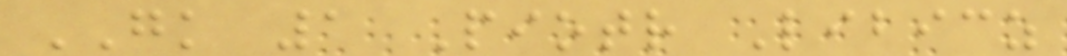GK 1 Piotr Libicz
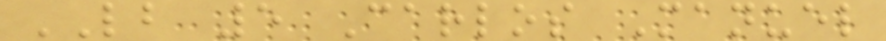LB 5 Carlos Manuel
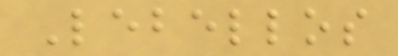Lebellos
